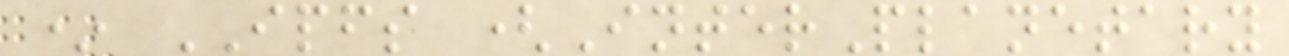* IPFS (InterPlanetary
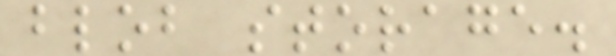blob storage.
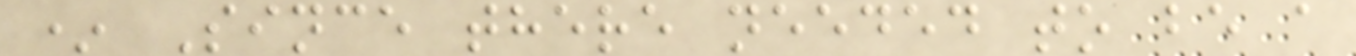* Since there needed to be a
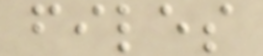files
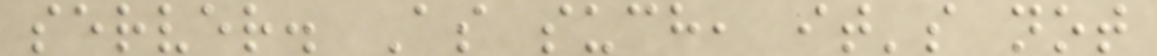server. As such, it's not
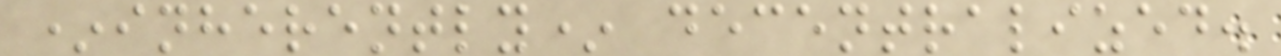*inherently* decentralized.
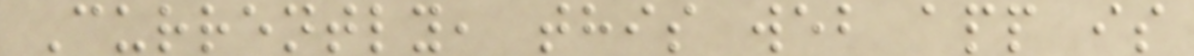Currently, this web app is
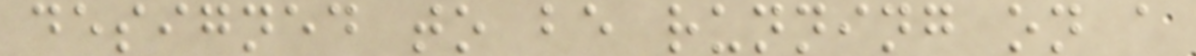designed to be running on a
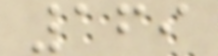169
